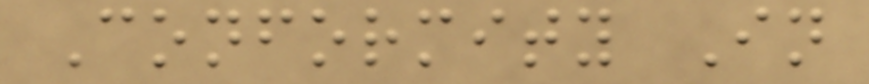Conformity In
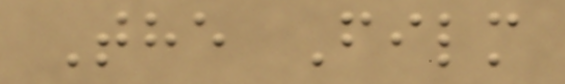The Film
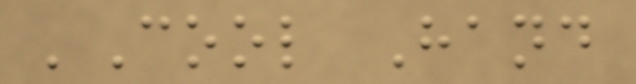'Cool Hand
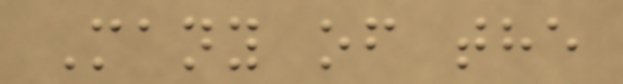Many of the
